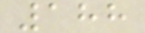188
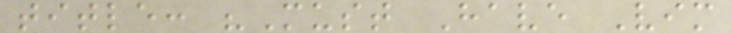title: "Must Have Vim
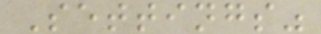Settings"
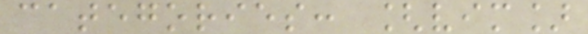categories: [vim]
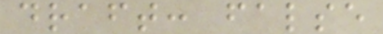draft: false
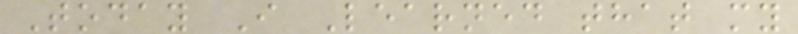Today I Learned that my
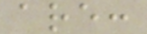are:
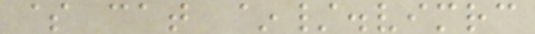$ cat ~/.vimrc
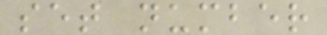set number
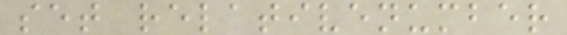set relativenumber
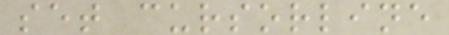set cursorline
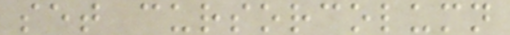set cursorcolumn
